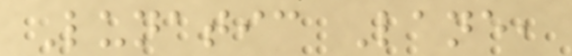Lunatic Lane,
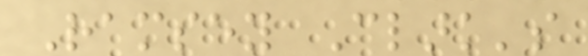Ramsey Clark's
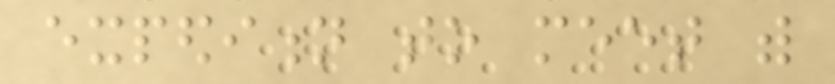expedition to meet with
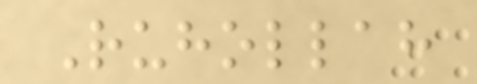Ruhollah
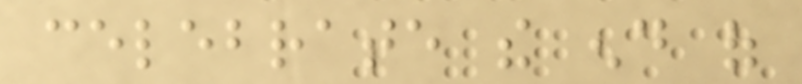celebrate the end of
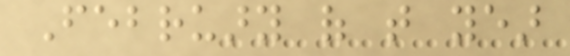February of that year
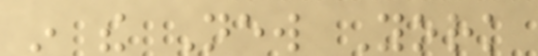in the New York
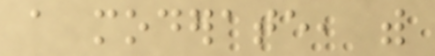a moderate, with
